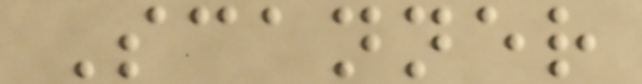Scanner
